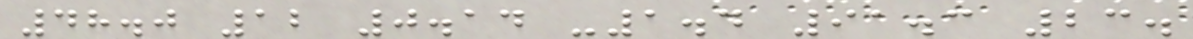48.0 12 0.14 -1.4 91.3 23.
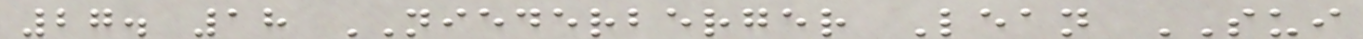27. 18 NIEDERBERGER Lean SUI
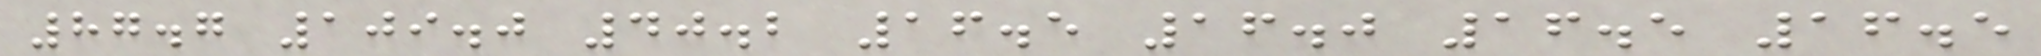87.7 109.0 40.2 16.5 16.0 16.5 16.5
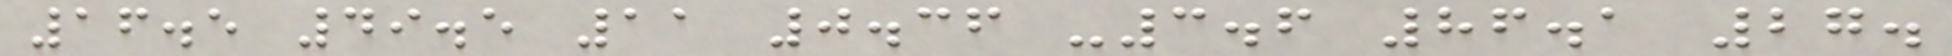16.5 49.5 11 0.36 -3.6 86.1 27.
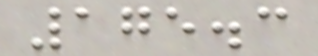175.3
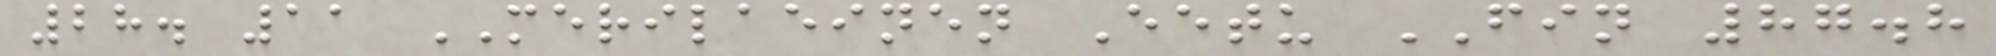28. 11 MERILAEINEN Eetu FIN 87.8
